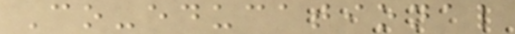Co-educational
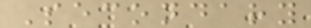Secondary
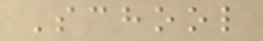School
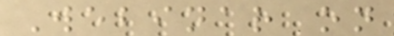Webinar on
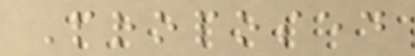Proposed
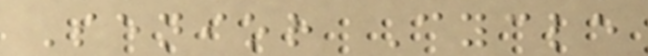Senior Cycle
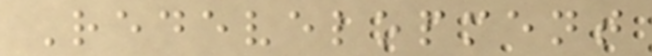Redevelopment
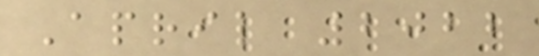April 2022
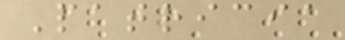Patricia
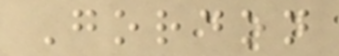Gordon
